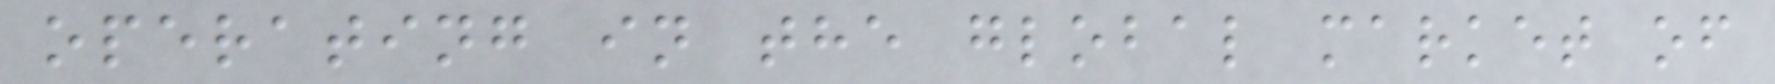operating in the global market of
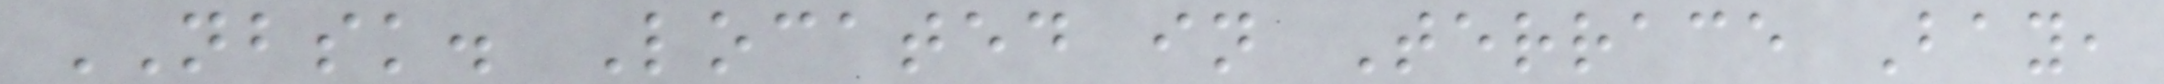NBSK. Located in Terrace Bay,
